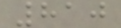810
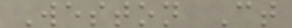Weston Ct
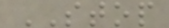STOP
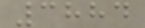3884
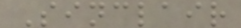Sinclair
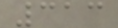313
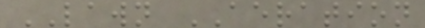LAWN AERATION
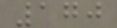170
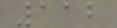112
